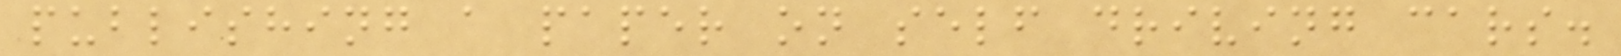publishing a paper on self driving cars.
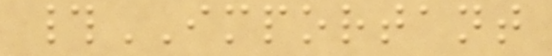#IMPORTANT
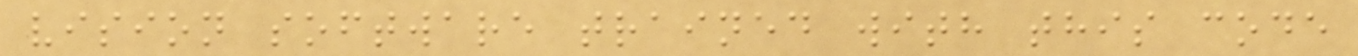vision software trained with this code
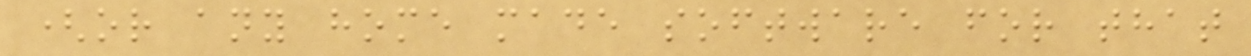(or any home made software for that
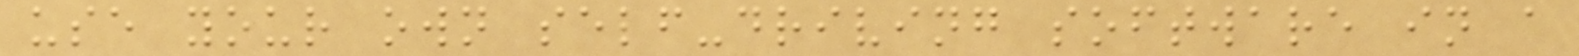use your own self-driving software in a
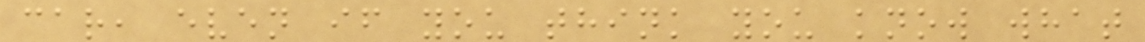car, even if you think you know what
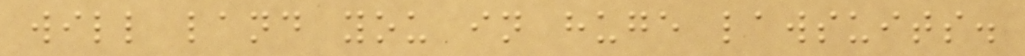will land you in huge lawsuits.
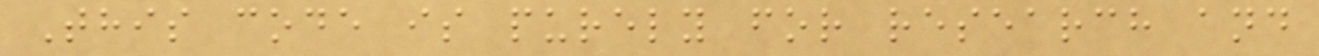This code is purely for research and
